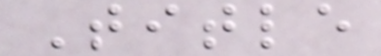Title
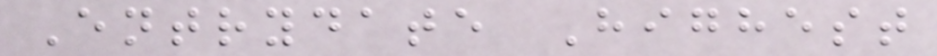Entrydate Highest
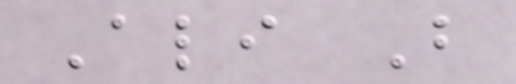Ali B
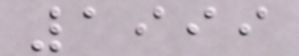1999
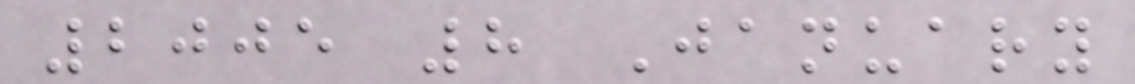2005 8 January
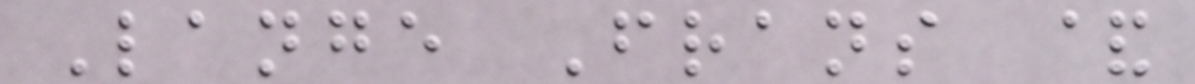Lange Frans &
